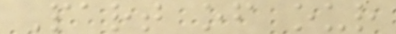Part of our
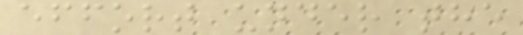effort under the
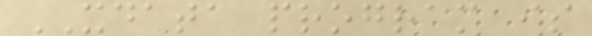XDATA program is
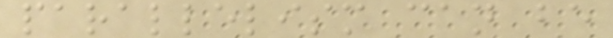parallelism can be
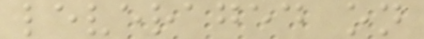leveraged on
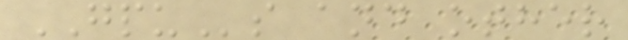GPUs and other
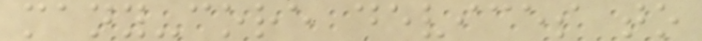many-core devices to
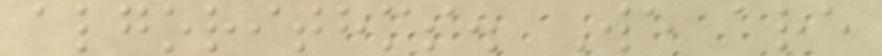algorithms. We are
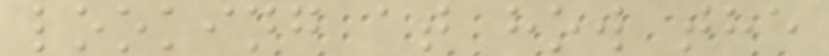looking at how the
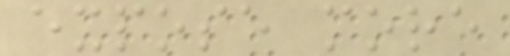expose more
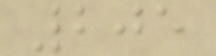205
